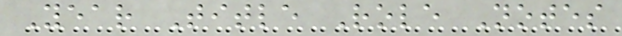Year Title Role Notes
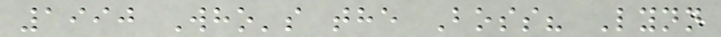1990 Who's the Boss? Lynn
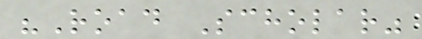"Road Scholar"
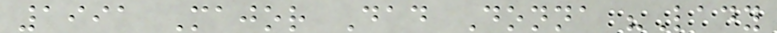1991 Major Dad Donna "Lady
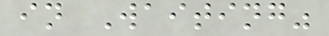in Waiting"
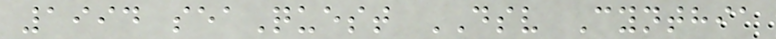1994 seaQuest DSV Cynthia
